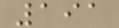191
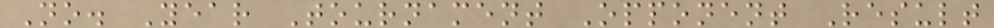No. Year Tournament Opponent Result
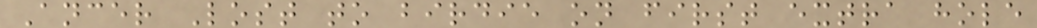Ancer Lost to birdie on first extra hole
